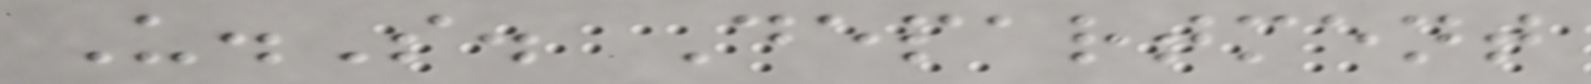U.S. Department
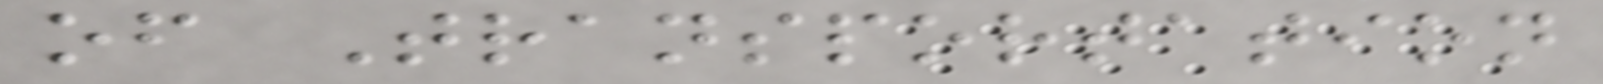of Transportation
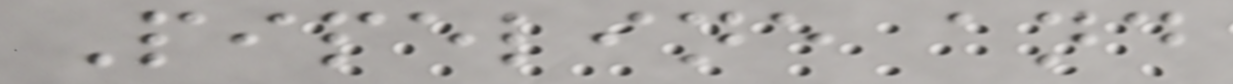Pipeline and
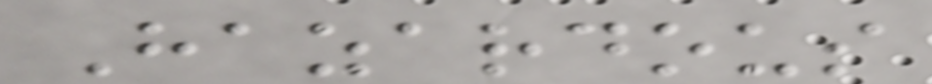Hazardous
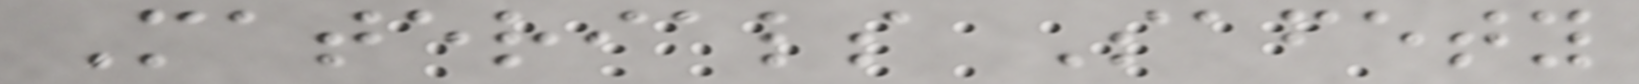Materials Safety
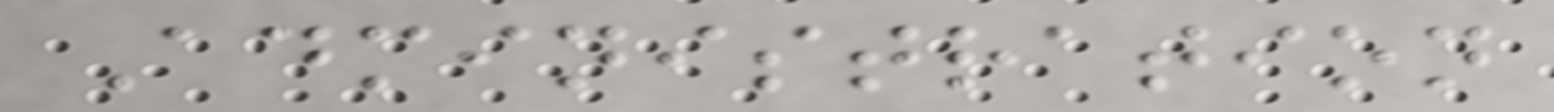Administration
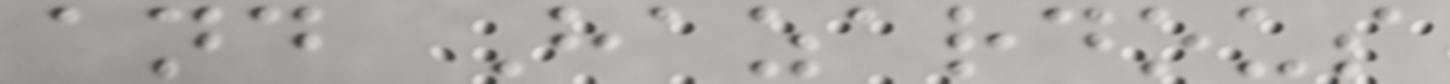and Hazardous
